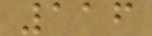116
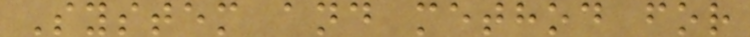System and method for
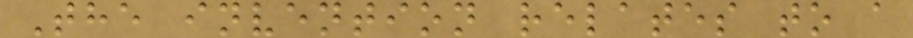The invention relates to a
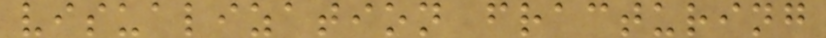visualization fracturing
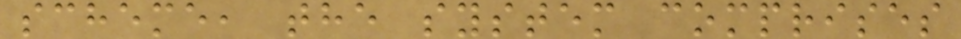scheme, the system comprises
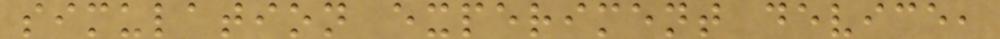simulation experiment device,
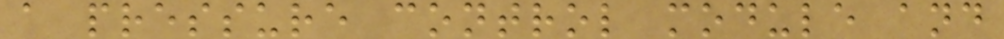a pressure control module and
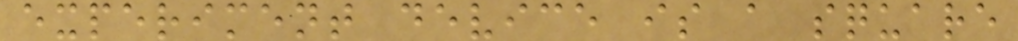experiment device is a square
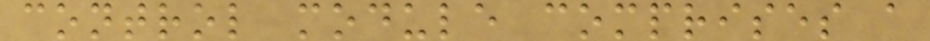control module comprises a
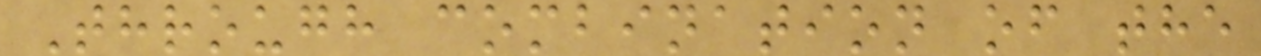Through combination of the
